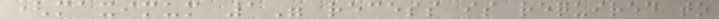(maximum 1" recess is required to
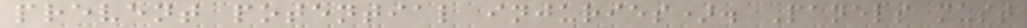prevent potential injuries). Panels must
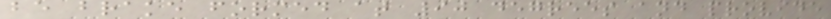be brake formed at 90 degrees and provide
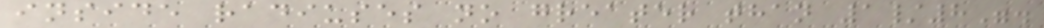inside radiuses no greater than 1/8".
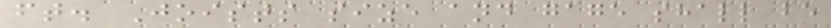ft. Joists size and gage shall be
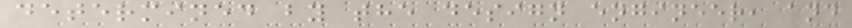determined by the design engineer, and
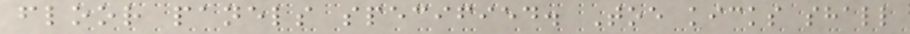floor panels specified. Toe kicks shall
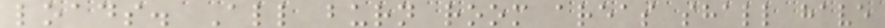loads. All burn room areas shall have
